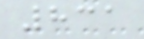831
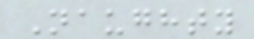Naughty
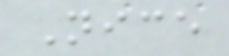Nice
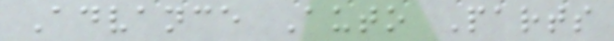Advance Auto Parts
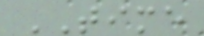TIME
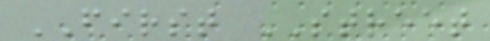FIRST STREET
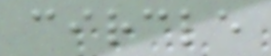circle
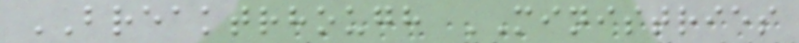BREAKTRHOUGH MINISTRIES
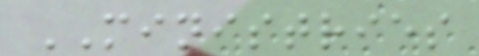MINISTRIES
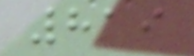819
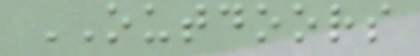OUTDOORS
